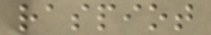raspiot
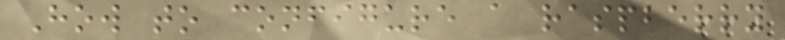How to configure a raspberry
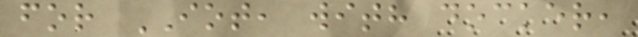for IOT, with docker,
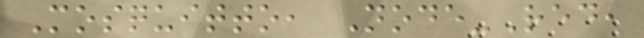Mosquitto, Node-Red,
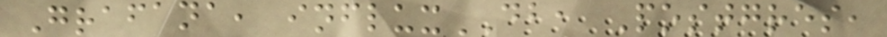Grafana, influxDB, Postgres,
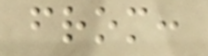from:
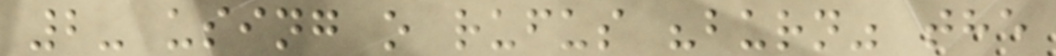2- using o rufus "burn" the
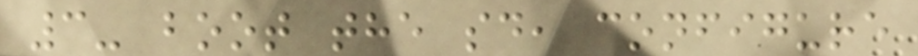3- boot the sd, configure
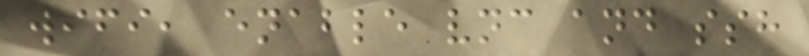wifi, enable vnc and ssh
